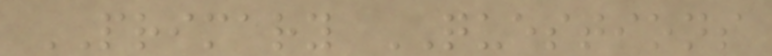PRIMARY QUESTIONS
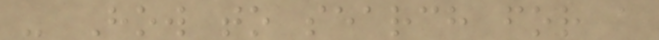- How to search for a
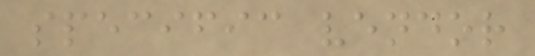specific vendor
